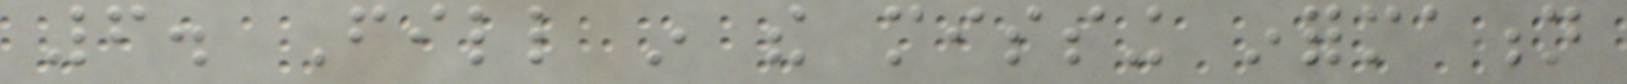6. Fill in the missing information
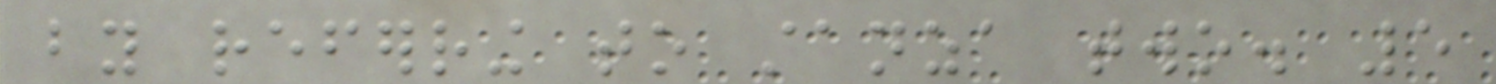by referring to stanza two. 5
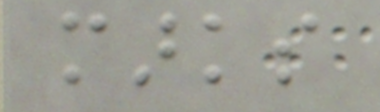marks
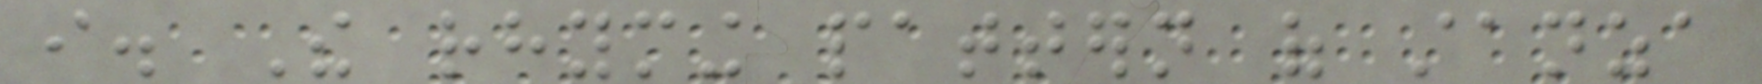i. The rhyming pattern of stanza
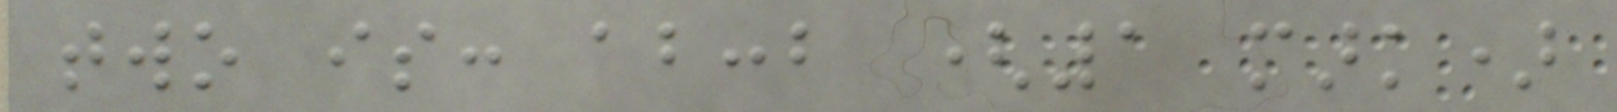two is: abccb (1 mark)
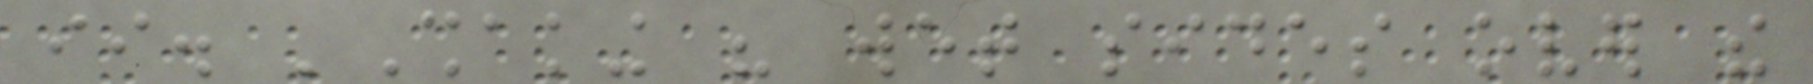ii. 'Shaking his wet sides over the
